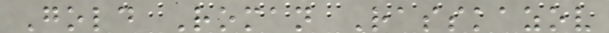Gold Roman Rasskazov
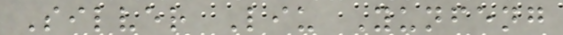Silver Liu Yunfeng
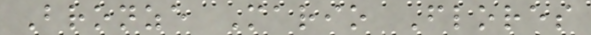Bronze Mario Flores
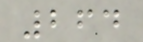264
